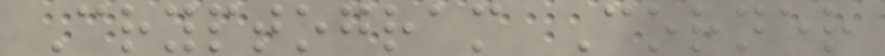Cryptogram Corner
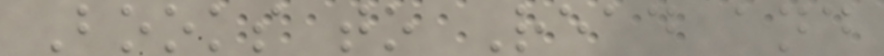Books to Read and
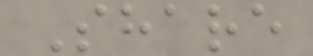Share
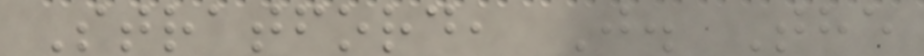Stratford, J. The
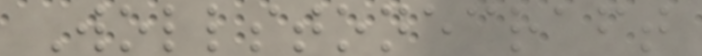Wollstonecraft
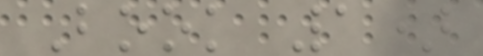Book 1)
